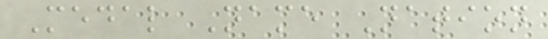Medal Name Nation
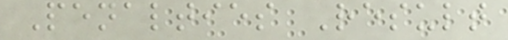Penalties Result
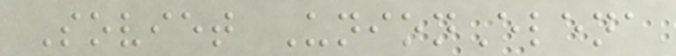Soviet UnionElena
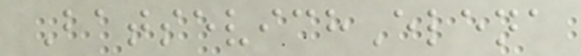BatsevichElena
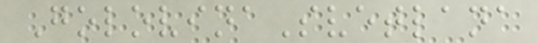GolovinaSvetlana
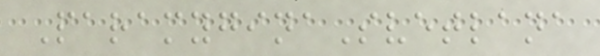ParamyginaSvetlana
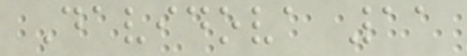Davidova 11
